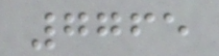7765
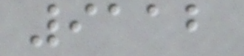9112
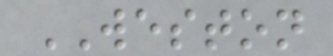WESTON
